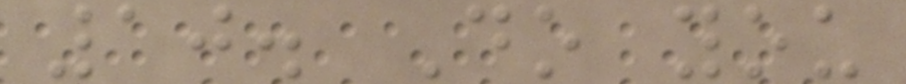10. Do you
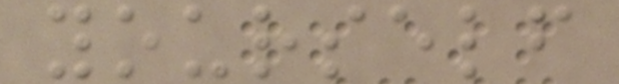yourself
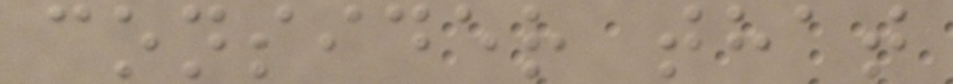consider that
